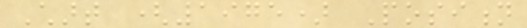Chart (1975) Position
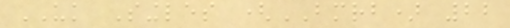UK Singles (BMRB) 22
